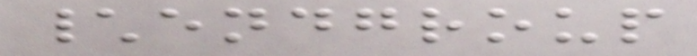\endgroup
